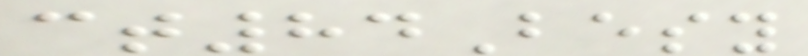ct84Besy
